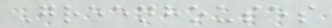Greenhouses
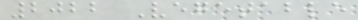2022 Vegetable
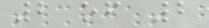2 of 2
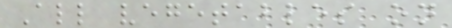All vegetables on
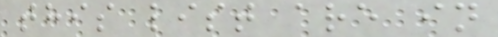this list are in
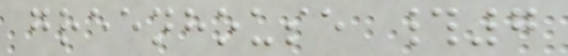greenhouse #7
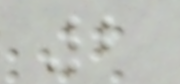2
